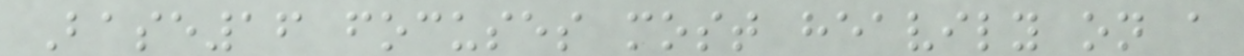Base16 focuses most heavily on a
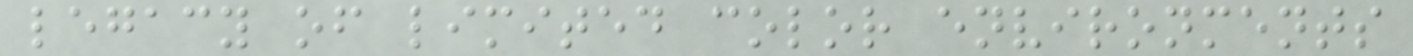legacy of limited color environments
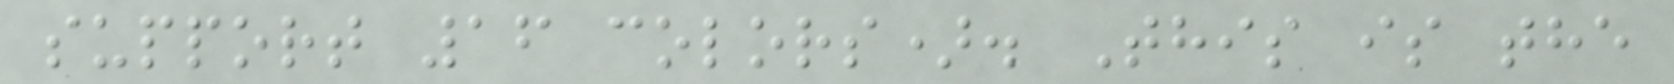support 16 colors). This is the
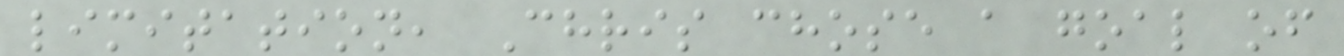limitation, Chris chose a goal of
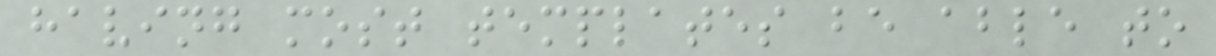having most templates be able to
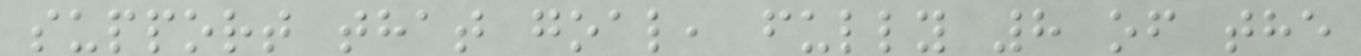support that goal, fully 8 of the
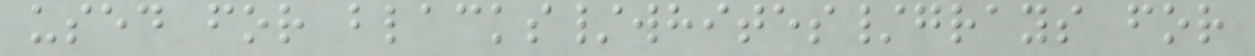used for blacks/whites/grays for
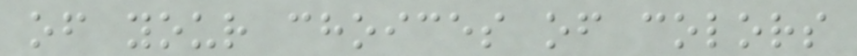of your choices of colors
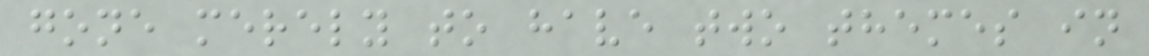gone merely to have two themes in
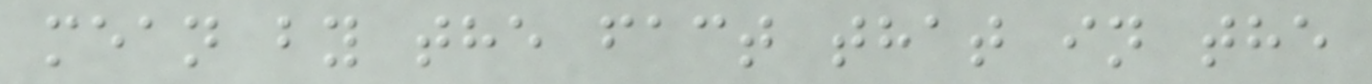mean by the fact that in the
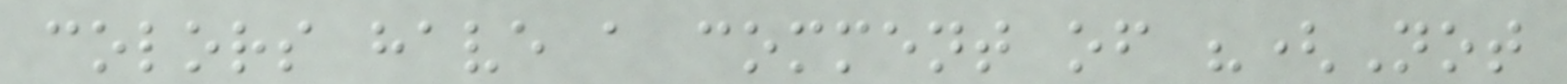colors have a comment of "(Not
